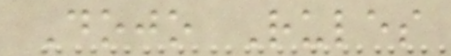Dojo Rules
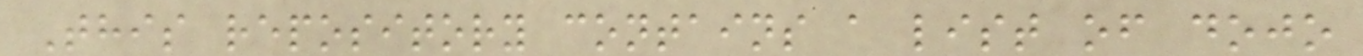This repository contains a list of dojo
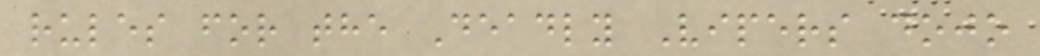rules for the Deadly Vipers dojo
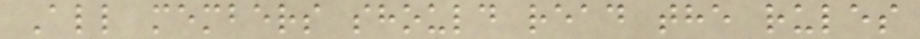All members should read the rules
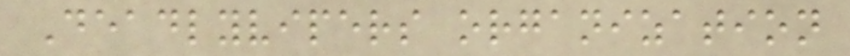Deadlyvipers organization
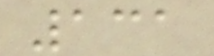131
